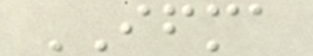IFMA
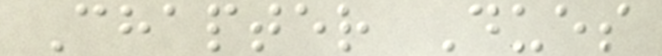Chapter Dues
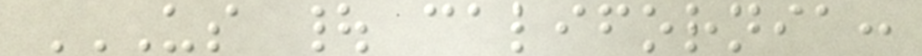US | CALIFORNIA:
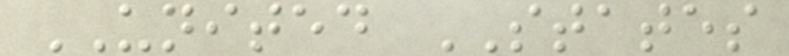UNITED STATES
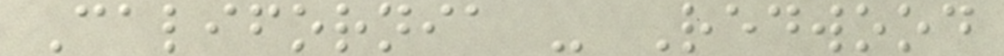California - Redwood
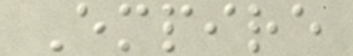Empire
